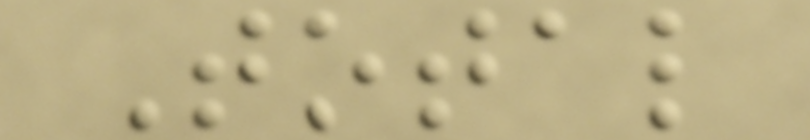Total
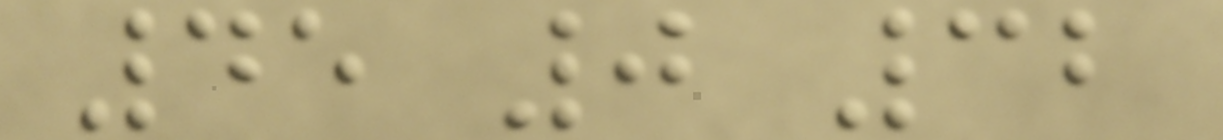45 0 32
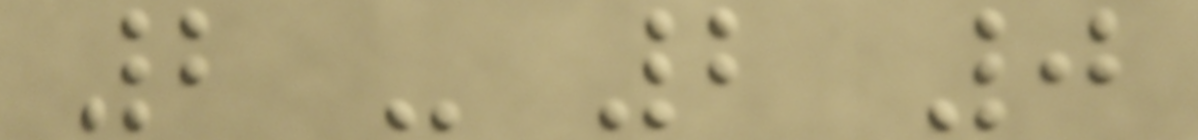2 - 2 0
